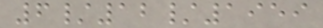6/12/1959
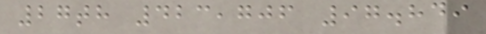27th 423,706 97.849
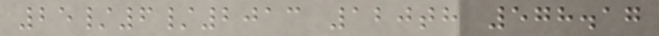25/6/2013 120th 578.17
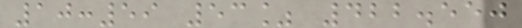10:59 53% 422.550
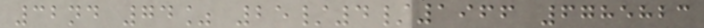32nd 74% 25/4/1966 6785823
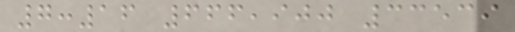7:16 666,900 33539
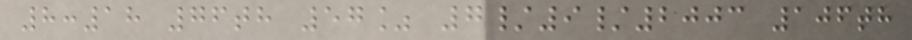8:18 76th 57% 7/9/2003 106th
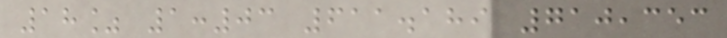18% 1:03 611.189 710,353
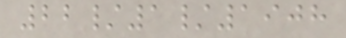22/1/1908
